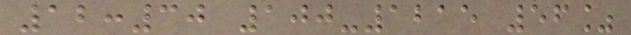12:30 100-1215 56%
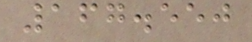167.550
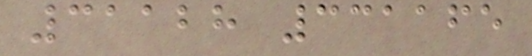31128 331165
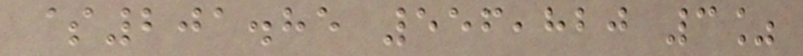$201.85 556,820 3%
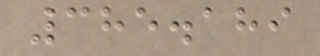385.189
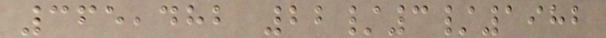365,482 22/3/1982
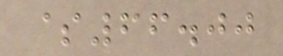$66.00
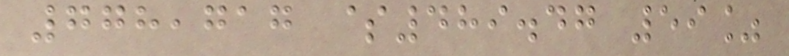778,717 $489.47 59%
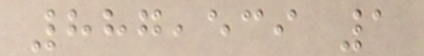887,539 1
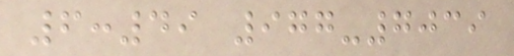6:49 977-7039
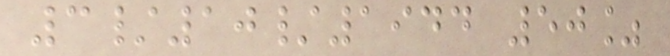3/10/1944 50%
